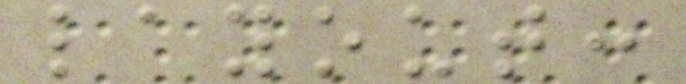layout:
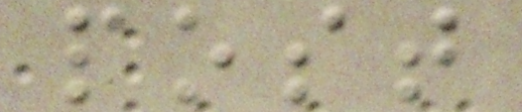post
